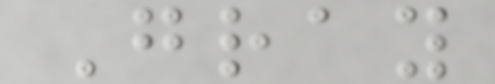Gray
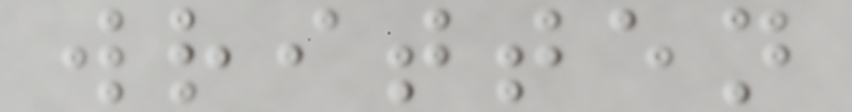written
